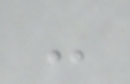-
